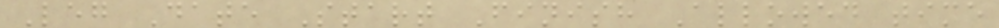Leg Date Start Finish Allowed time
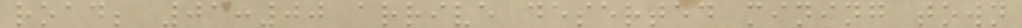road; 01:00 arrive deserted mining town
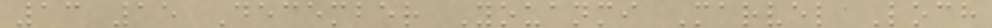13 15 December Youanmi Marvel Loch
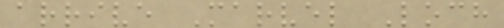arrive Marvel Loch
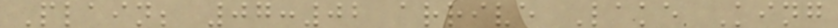Plain; 07:02 arrive Lake King
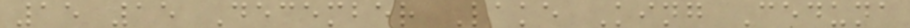15 15 December Lake King Ceduna
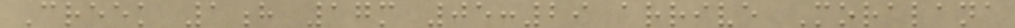Creek 1h 17m 05:29 arrive Moralana
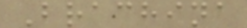Brachina
